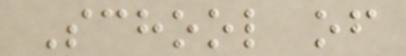School of
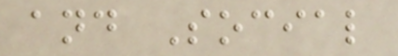and Social
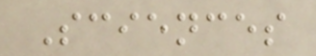Sciences
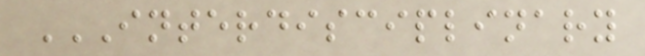INTERDISCIPLINARY
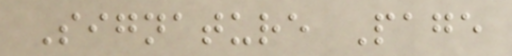Signature Page
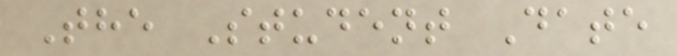The Student Date
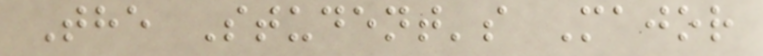The Student's Major
